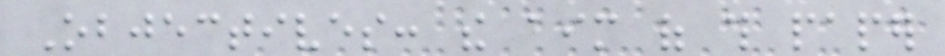Objectives: the aim of this paper
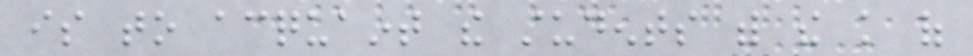is to acquaint the students with the knowledge of
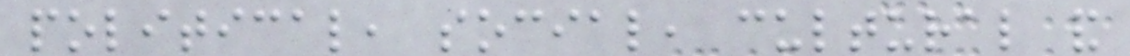political, social, cultural and
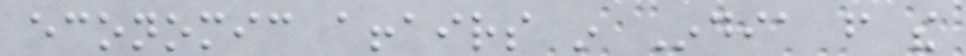economic affairs in India from the
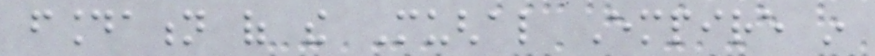foundation of the Mughal Empire in
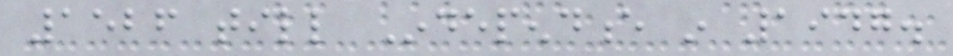1526 till Independence in 1947.
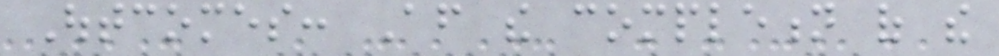Outcomes: After the completion of the
